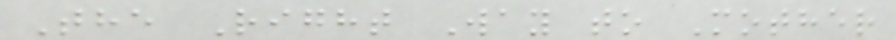The Right Way to Mother
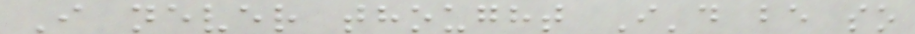I never thought I'd be so
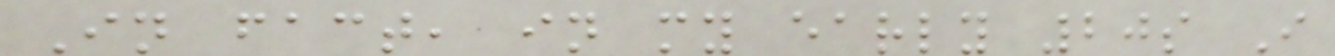In fact, in my early 20s I
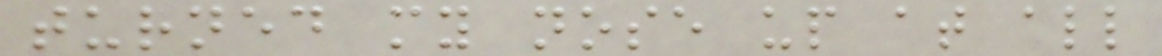turned my nose up at all
